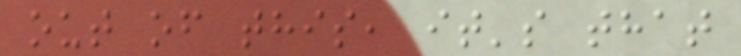out of this, it's that
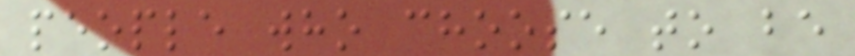people who choose to be
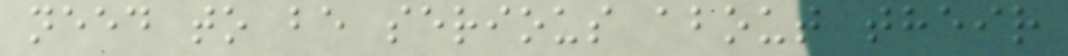need to be serious about their
